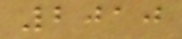2010
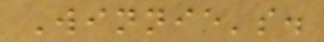Winnie's.
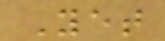Yet
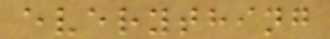everything
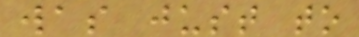was just to
